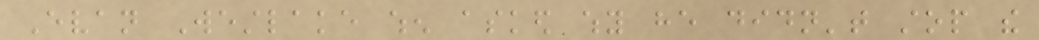Evan Westlake when asked why he didn't stop the
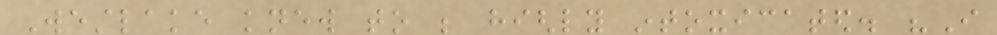Westlake knew to be highly intoxicated. "I
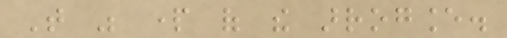That was part of the arrogance.
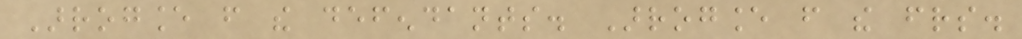Arrogance from the defendants. Arrogance from the friends.
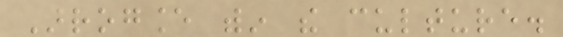Arrogance within the culture.
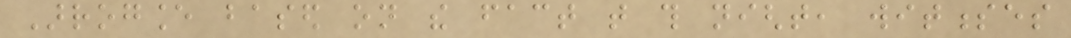Arrogance based on the fact that this night, witnesses
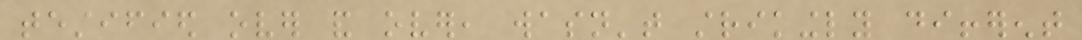testified over and over, wasn't strikingly different
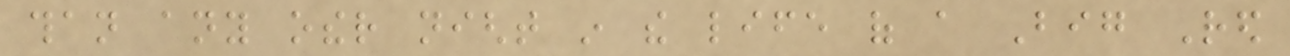than any other night in the life of a Big Red
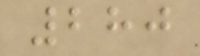280
